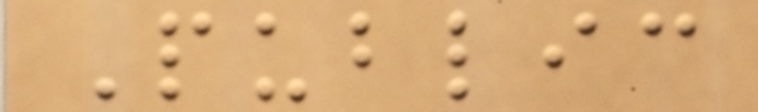Public
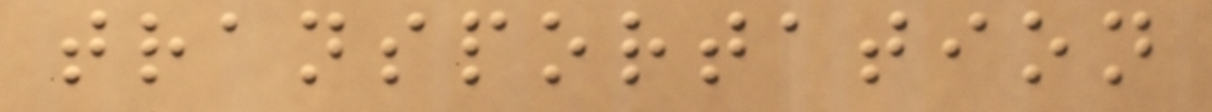transportation
